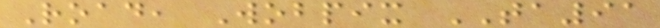Road, Wobpix TA91
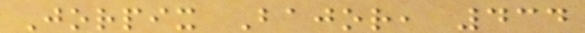Jorpix Bajor, 434
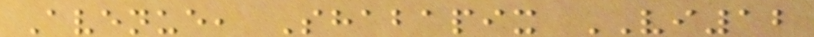Avenue, Shabapix VI12
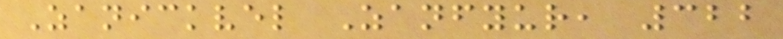Zanickvel Zanfyur, 322
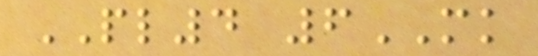PL4 6MK
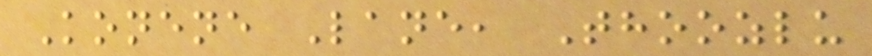Konene Lane, Thoozlu
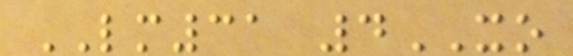LM31 4XO
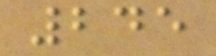245
